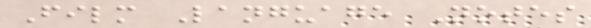Film Language Notes
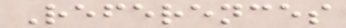References
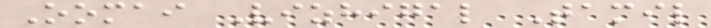Oomai Vizhigal Tamil
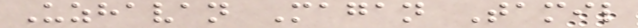Uzhavan Magan Tamil
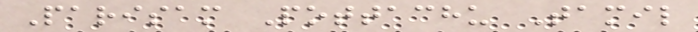Parisam Pottachu Tamil
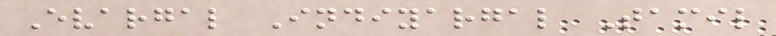Evargal Indiyargal Tamil
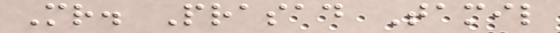Mr. Prasad Tamil
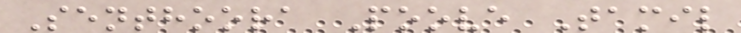Senthoora Poove Tamil
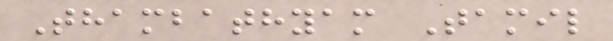Thambathyam Tamil
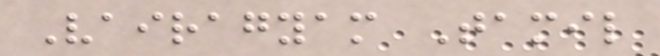Vairagyam Tamil
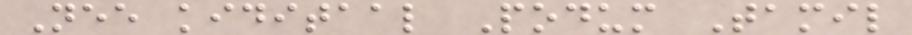Nee kiditaal Podum Tamil
